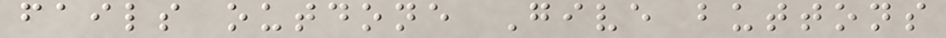fails outdone Give buttons
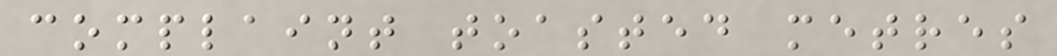complaint toasted metres
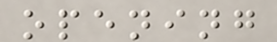opening
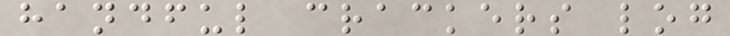handful crackers log
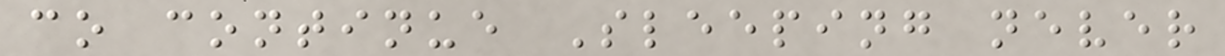co continue Sleeping never
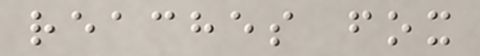reaches fox
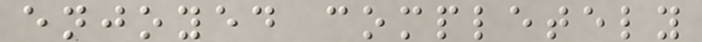enjoyed completely
